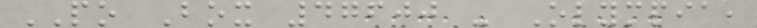PO Box 47600 - Olympia,
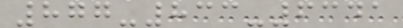877-833-6341
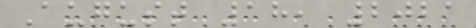August 18, 2021
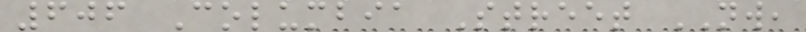606 Columbia Street NW,
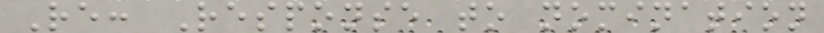Re: Response to nomination
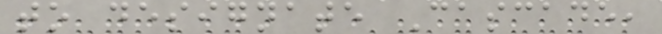to designate Cascade,
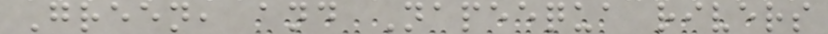Green, and Napeequa rivers
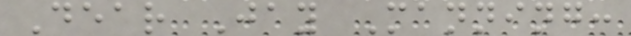Dear Jay Manning:
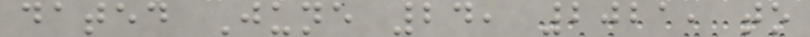dated June 24, 2021, to
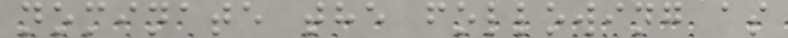nominate the following as
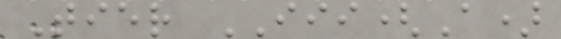Tier III(A)
